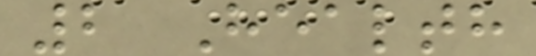2 Health
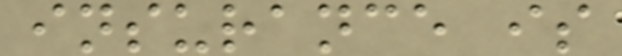insurance is
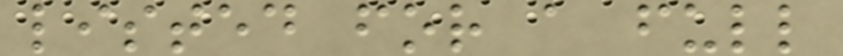listed for a full
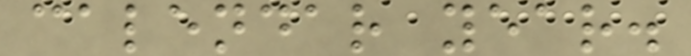calendar year.
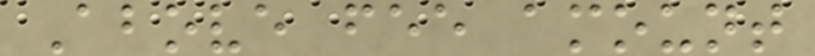Above fee amount
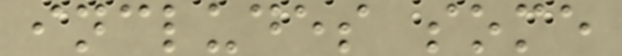includes some
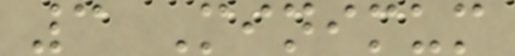3 Minimum
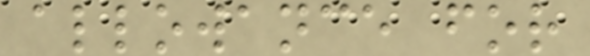allowance for
